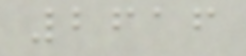2616
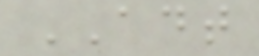ADT
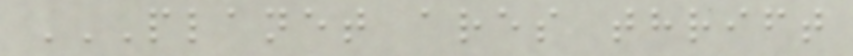PLANET ARES THRIFT
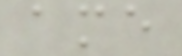ame
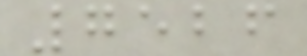7526
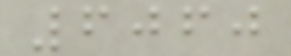6060
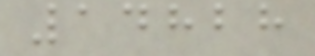14828
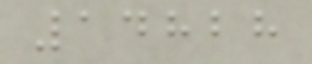14828
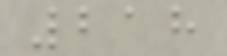218
